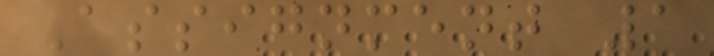Assignment 1
